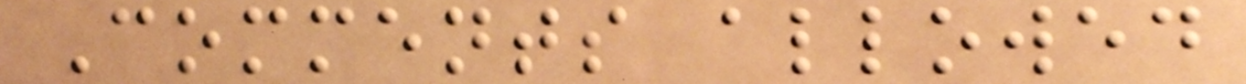Comments allowed
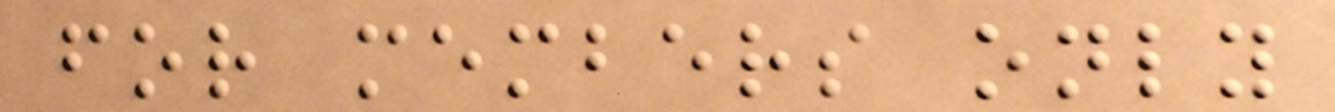for members only
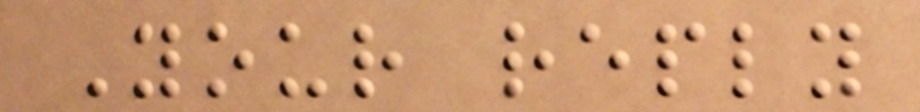Your reply
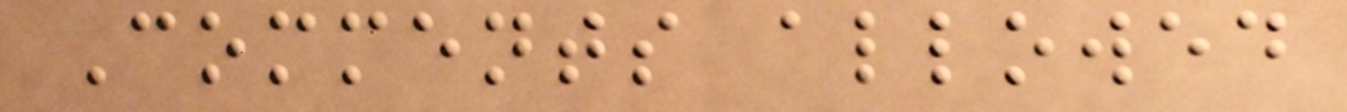Comments allowed
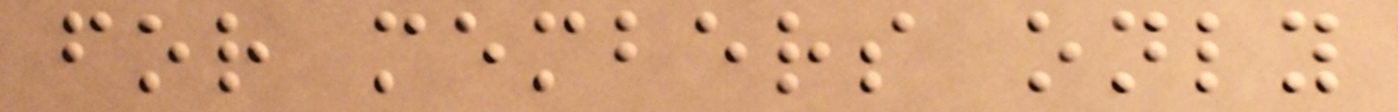for members only
